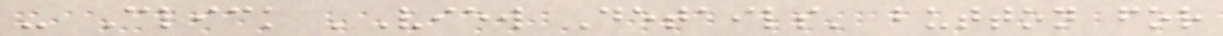- Click 'View Details' button for
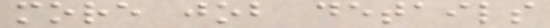more job details
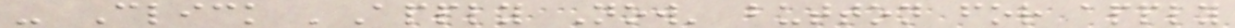- Click 'Apply Now' button for apply
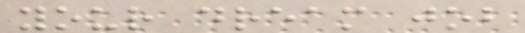your dream job
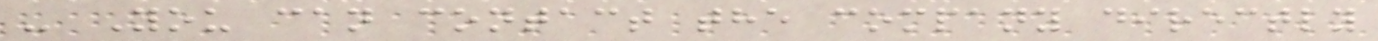- You can contact the company directly
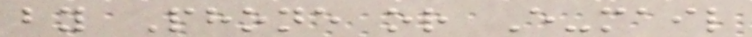by Phone or E-mail
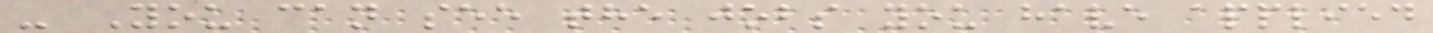- You can see the jobs you have applied
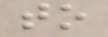to
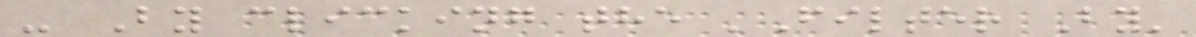- By clicking the 'Filter By'
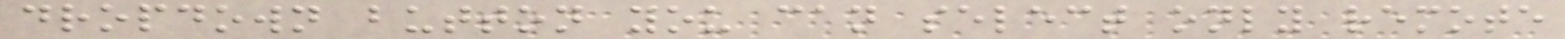dropdown button you can select only remote
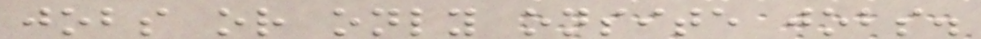jobs or only onsite jobs.
